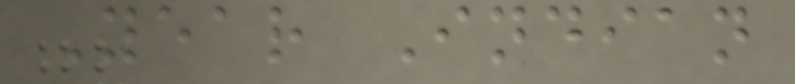Year Indian
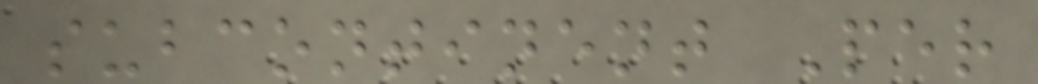subcontinent Per
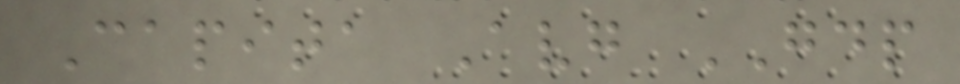Capita Avg GDP
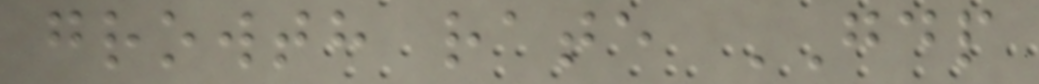growth rate GDP
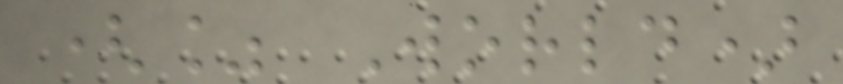(% World)
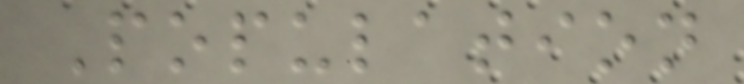Population
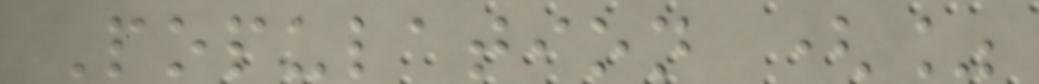Population (%
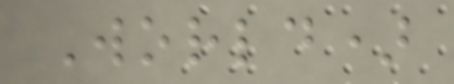World)
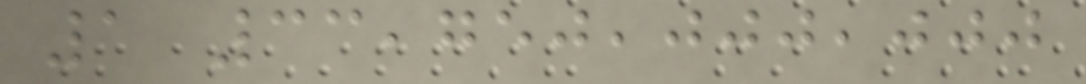1 33,750,000,000
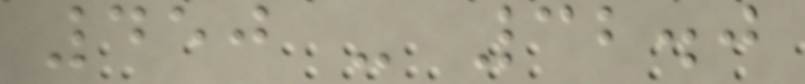450 - 32.0
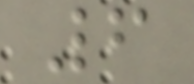6
